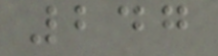247
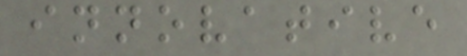innovative
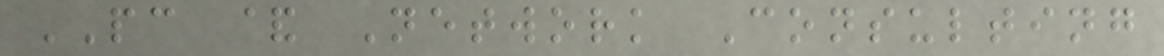PC & Network Consulting
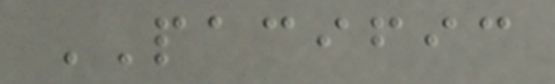PACIFIC
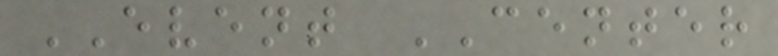EVENT CENTER
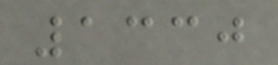1330
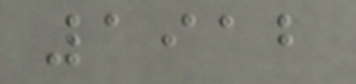1912
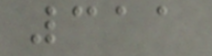311
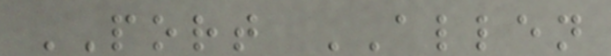PORT ALLEN
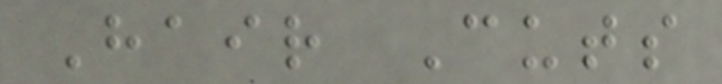Hair Cuts
